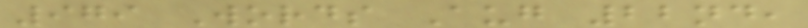979 Words Aug 22nd,
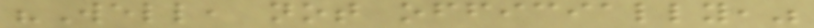"Well, not officially,"
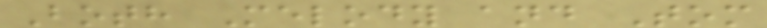Both Melody and Tom
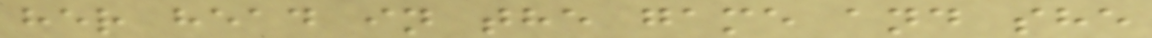her head in the game and she
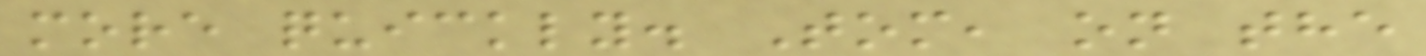more quickly. Tom, on the
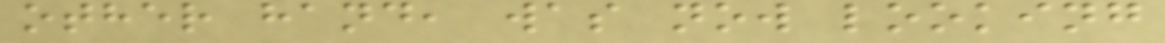other hand, was now looking
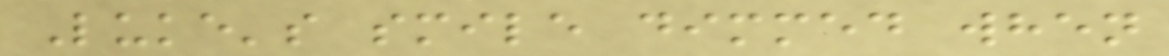Luke's smile dimmed when
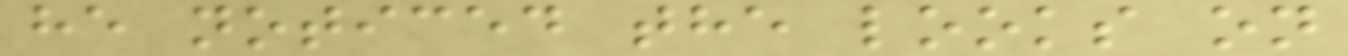he noticed the looks on
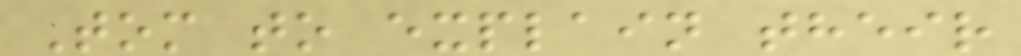Tom to explain their
